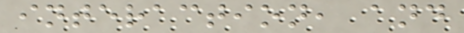interaction, and
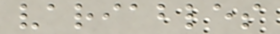variables
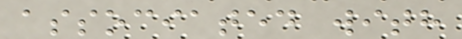associated with
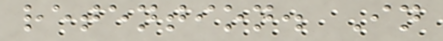retention. In
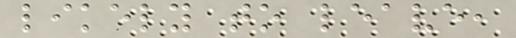likely to leave,
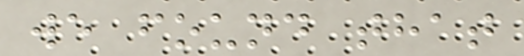we found that
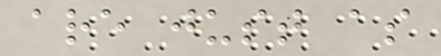are just as
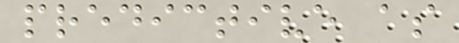predictive as
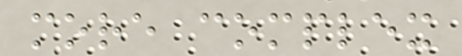more complex
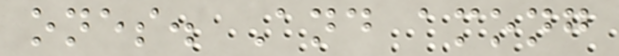ones. And among
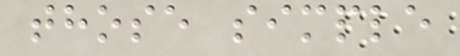those simple
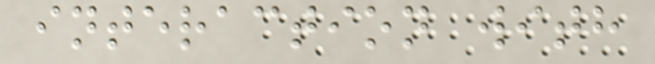interaction with
